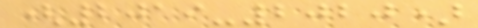(2019-2020)
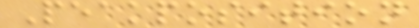Peakposition
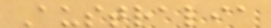Australia
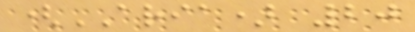(ARIA) 20
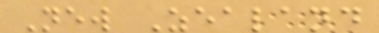New Zealand
